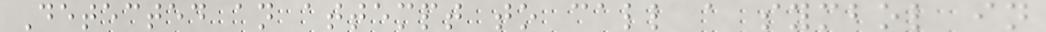Detected an attempt to call a symbol in
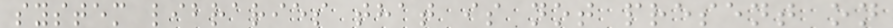system libraries that is not present on
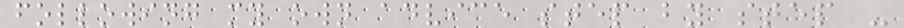following my own advice step by step -
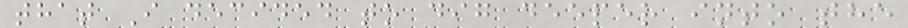that I decided to dig deeper into the
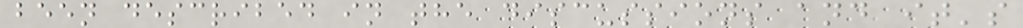been described in the discussions and it's
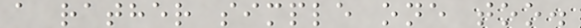a rather simple one too.
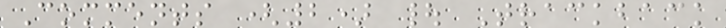Comments (2) | Trackback
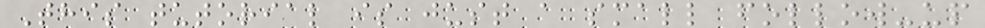This tutorial is just a small follow-up
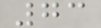73
